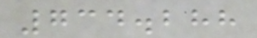734.288
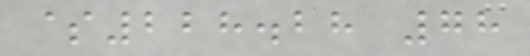$228.28 78
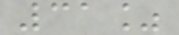31%
